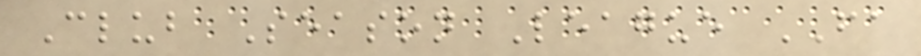Club Season League FA
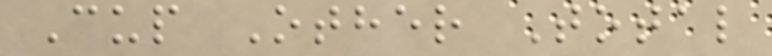Cup Other Total
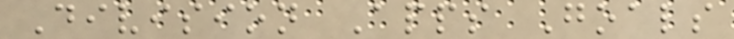Division Apps Goals
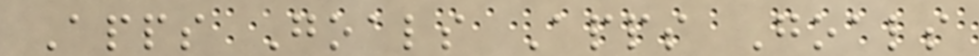Apps Goals Apps Goals
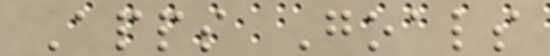Apps Goals
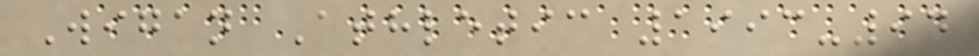Wigan Athletic 1993-94
